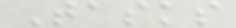Tasks
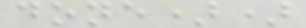done))
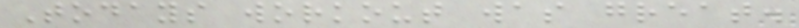Todays workout was great.
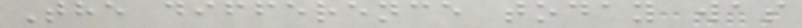The difference today was
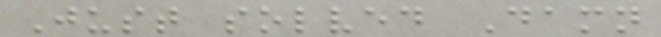Just solved Damn
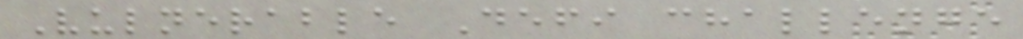Vulnerable Defi challenge
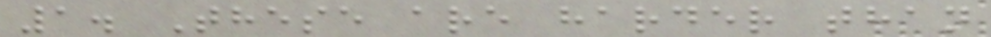1. These are harder than
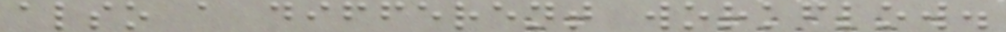also a different workflow.
